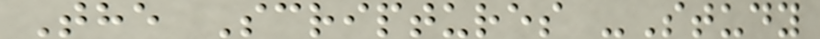The Scriptures -Study
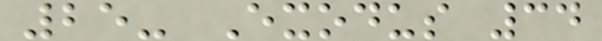25- Exodus 34
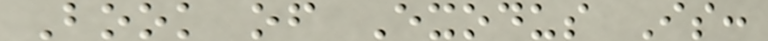Book of Exodus Is:
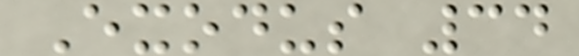Exodus 34
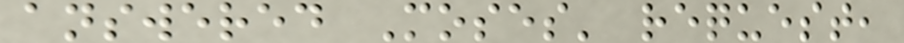answered Moses' request,
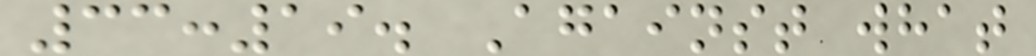33:19. Against what
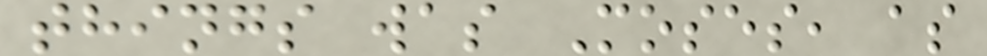things was Moses, as
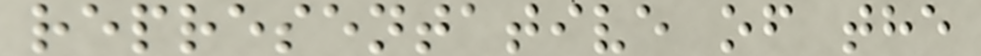representative of the
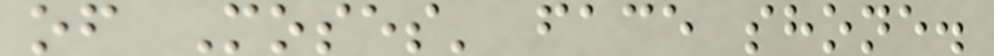of Moses' face shone.
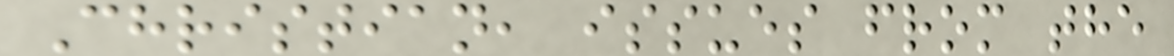Christian, issues from the
